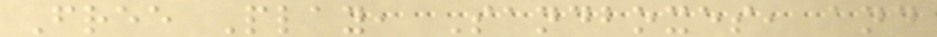Free Play, Sandboxes, and
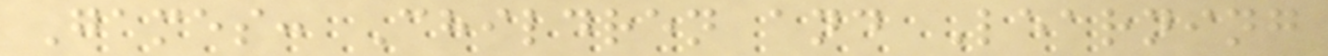Games: Children and Learning
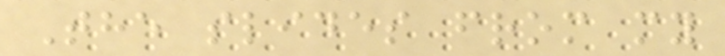The slides from my
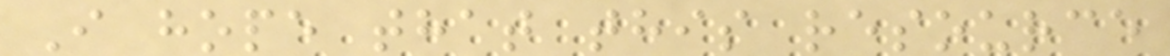I hope that this resource
